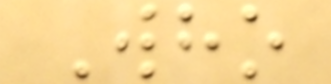Who
